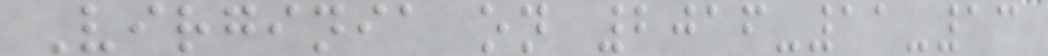Virginia on 2016-11-13
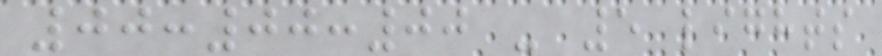00:00:00 - 5 lights
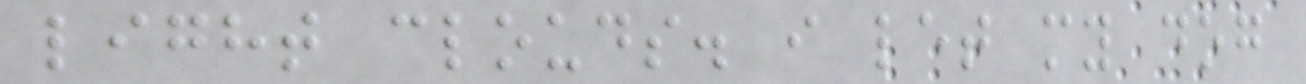light clouds. i let my dog
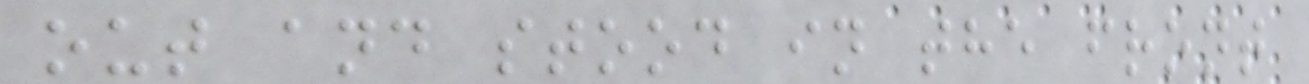out and stood in the front
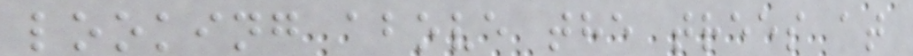looking above the trees at
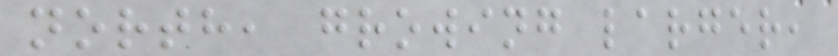north, growing larger,
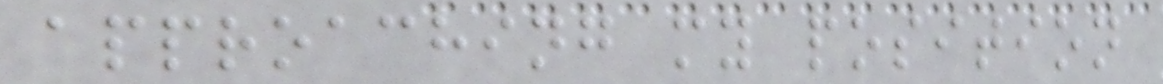approaching my position
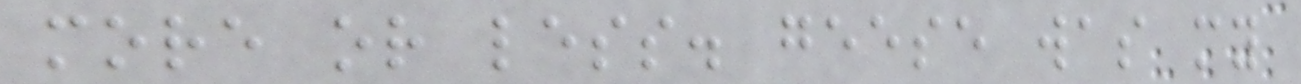more or less. geese was my
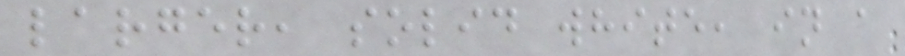larger, solid white, in a
